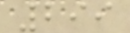299
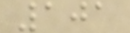101
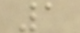1
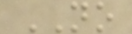NO
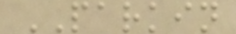PARKIN
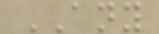ANY
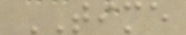TIME
